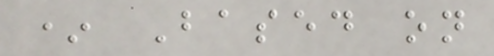* Based on
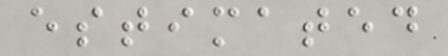estimated
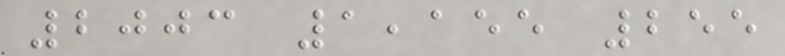2003 1,155 255
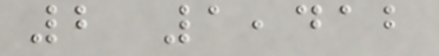2 1,412
